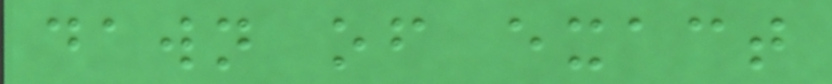dawn of exact
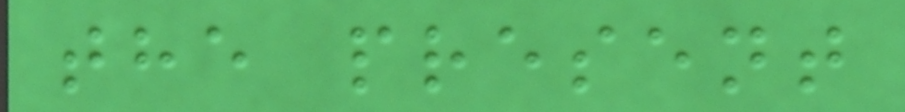the present
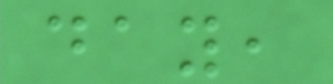day,
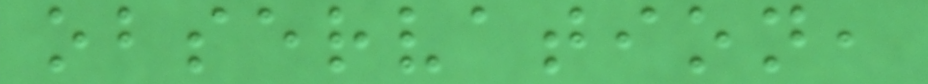observation,
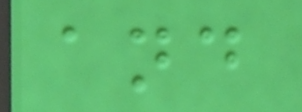and
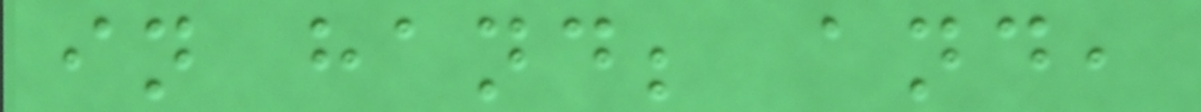in hand; and,
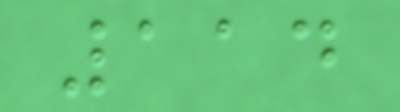114
